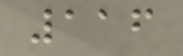116
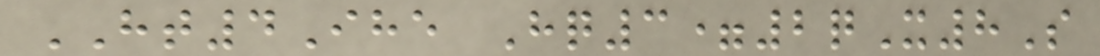HT4Ihe Hq3=2qX8S
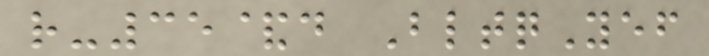r-35&d BltqYef
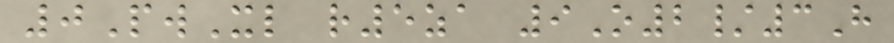0PwXl r5za 9O2/3H
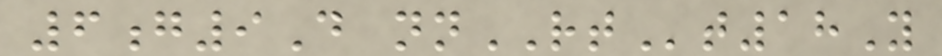6g9D nnRTt18Y
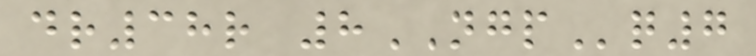dr38r 8NGPq7
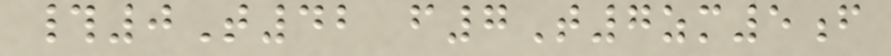#0T42 f7T7zm5f
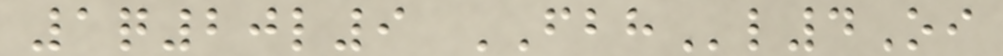1q20l9 FBHl4Oi
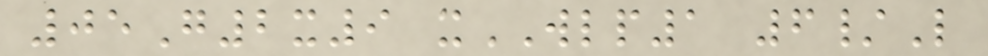05G2x9 xWLP1 6/L
